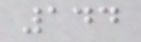144
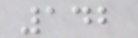142
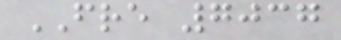FRE 7037
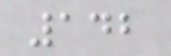142
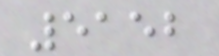5152
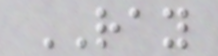RAY
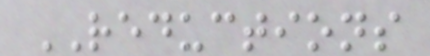REDUCTIONS
